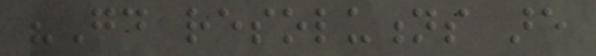"Good resolutions are
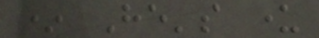* He's under
